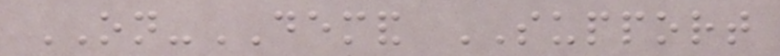ON-DEMAND SUPPORT
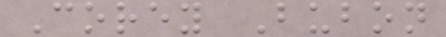Corey Bubon
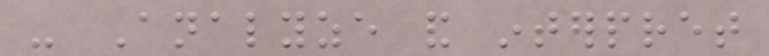- Analyze and interpret
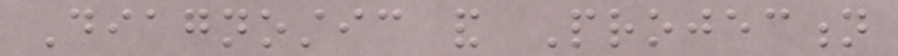Diagnostic and Projection
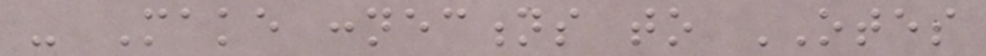- Make connections to OTES
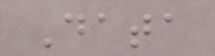Data
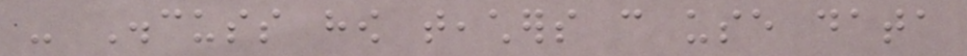- Discuss how teachers can use data
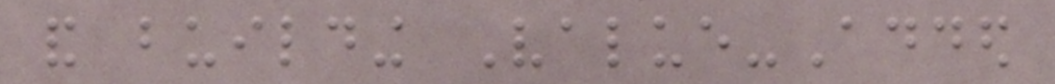and building Value-Added
